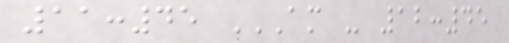11:45 AM - 12:45
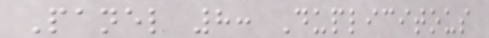Panel 8: Duplicitous
